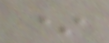*
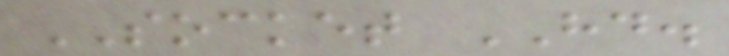SOCKET HD.
